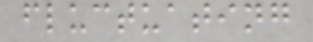fluctuating
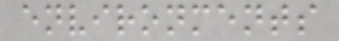environments
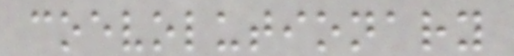coevolutionary
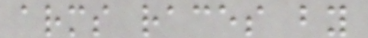arms races by
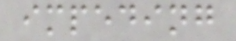impeding
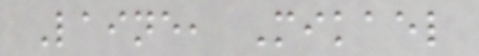Laine, Mikael
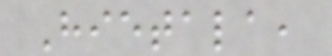Hietala,
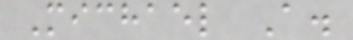Michael A.
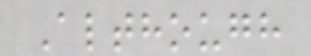Although
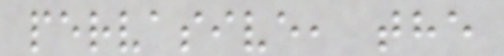pervasive, the
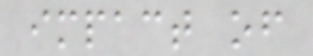impact of
